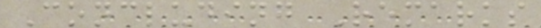Concluding Remarks
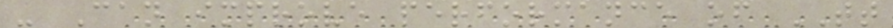- Can improve performance of TT
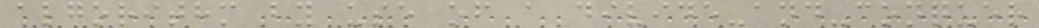algorithm by use of a divide-and-conquer
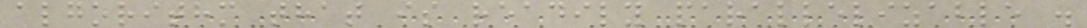algorithm that is readily parallelizable .
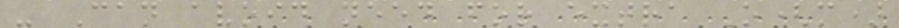- Can avoid need for extra O(m)
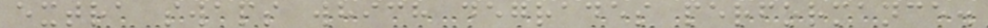extra swaps which degrades performance.
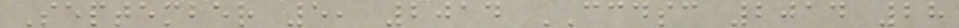September 5, 2014 CCDSC 2014 28
